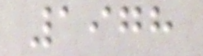1978
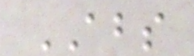ABS
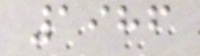1986
